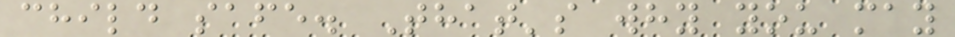child safe. That's why you may
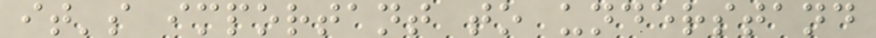it's important to understand
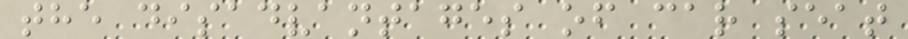the disadvantages of car seat
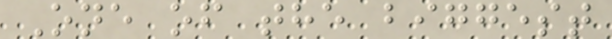One of the biggest
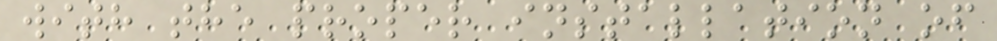with the proper installation of
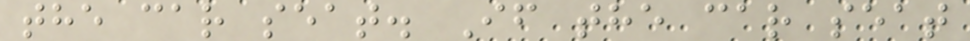the car seat. If the car seat
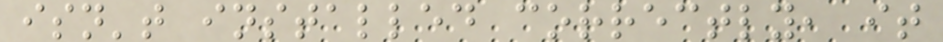isn't installed correctly, it
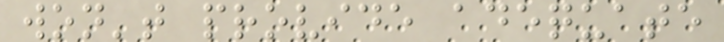won't provide adequate
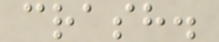crash.
